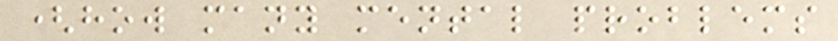(how many mental problems
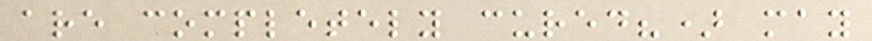are completely cured?) may
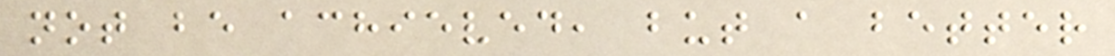not be achieved, but a better
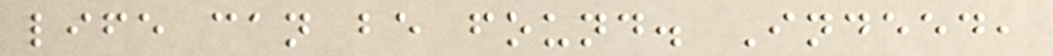life can be found. Indeed,
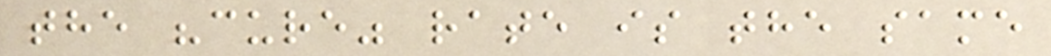the "cure" rate is the same
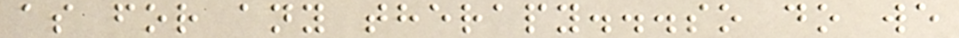as for any therapy...so do we
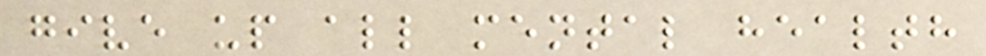give up all mental health
